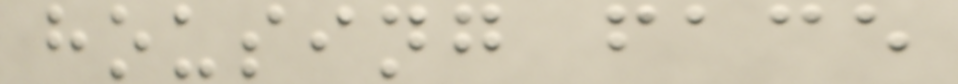housing face
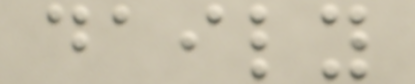daily
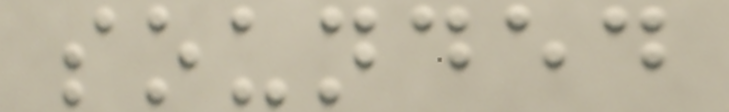sounded
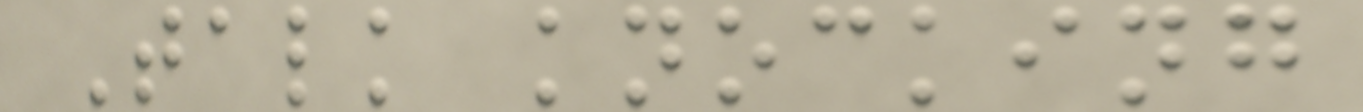Talk knocking
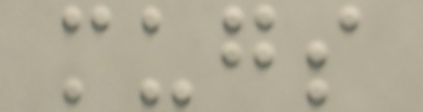mugs
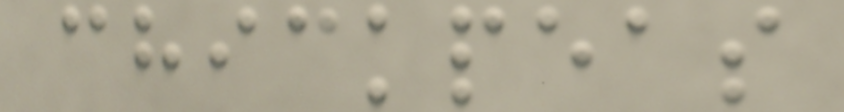chickpeas
